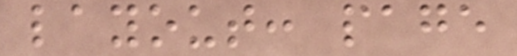layout: page
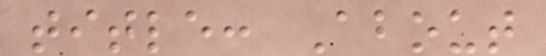title: About
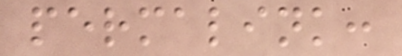permalink:
